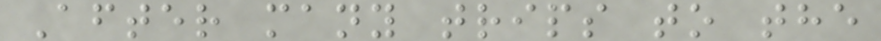After many trips to the
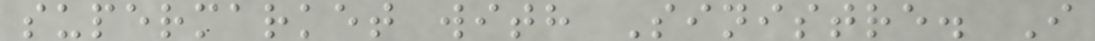supermarket with Sinistre. I
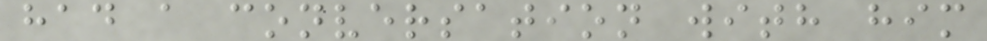had a conversation with him
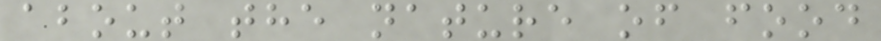about the nature of food
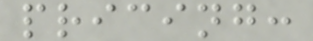pricing:
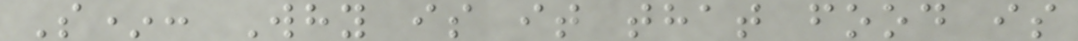S*: Why is it that food is
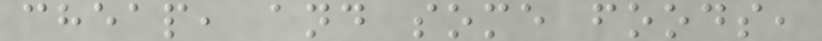cheap, and some foods,
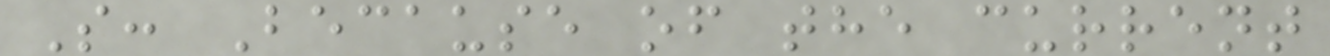S: Because of the current
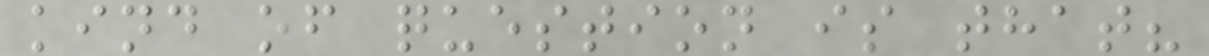kind of question is that?
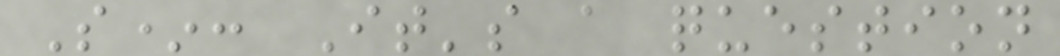S*: It's a question
